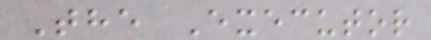The Executor
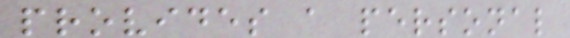provides a personal
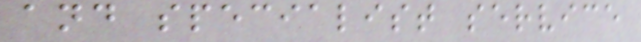and specialist service
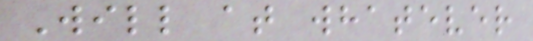Will at whatever
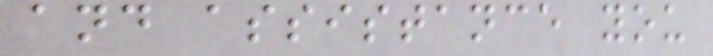and assistance you
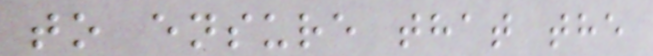to ensure that the
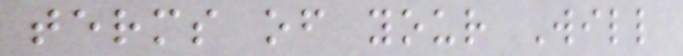terms of your Will
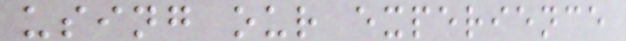using our experience
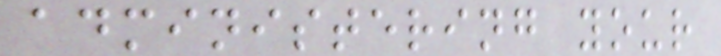administering your
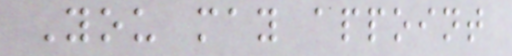You may appoint
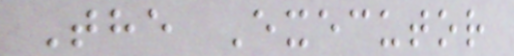The Executor
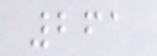261
